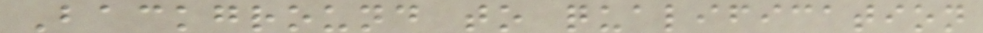Background to qualification
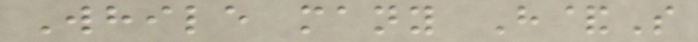While many H&S
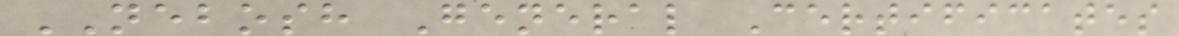NEBOSH General Certificates
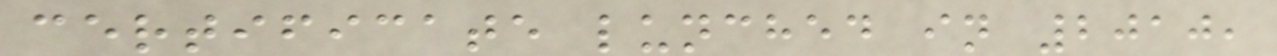certificate lunched in 2010,
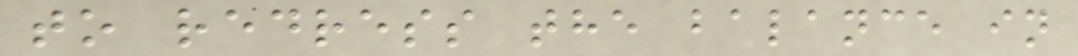to redress the balance in
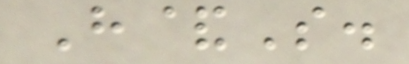H&S.
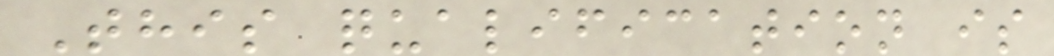This qualification is
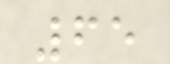65
